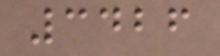3426
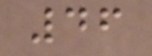46
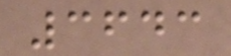3643
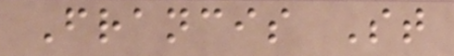Francis St
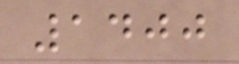1400
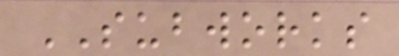SUBWORKS
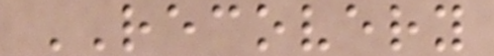RECOVERY
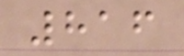816
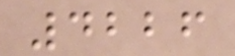4226
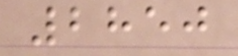2850
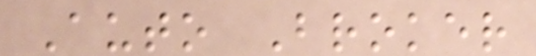Auto Broker
